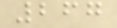267
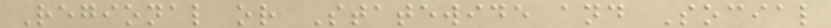Regional or Statewide and Social
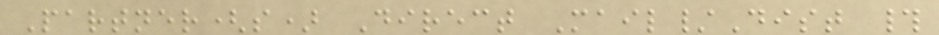Partner(s) Direct Mail/Dist #
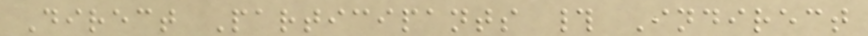Direct Participants # Indirect
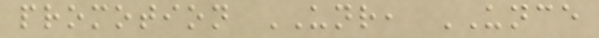promotion UNR, UNCE
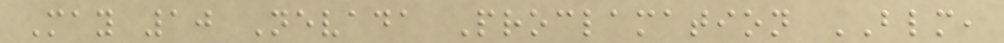May 10 Nevada Proclamation BLM,
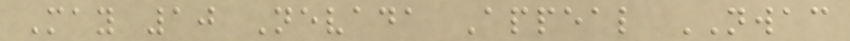May 10 Nevada Appeal NWAC
